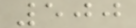500
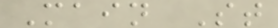Main St
